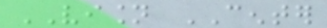VISION CENTER
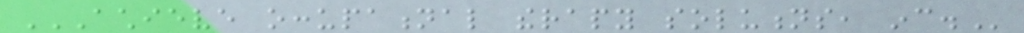ACHIEVE OCCUPATIONAL THERAPY SOLUTIONS, INC.
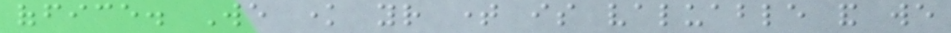office. We know your time is valuable and we
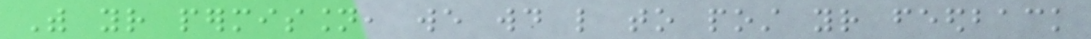With your permission, we would like to post your feedback
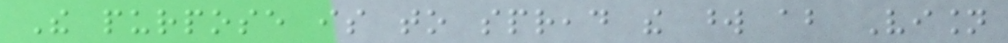The purpose is to spread the word about Vision
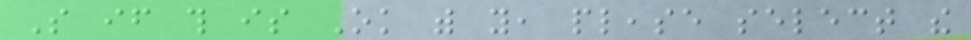So if this is Ok with you, please select the
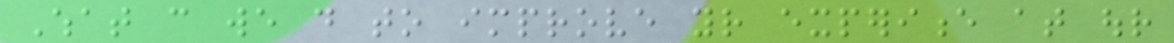What can we do to improve your experience at our
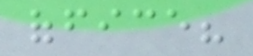office?
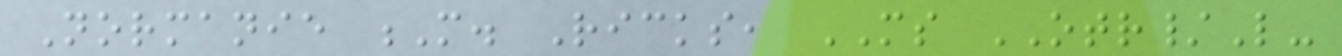Normanie M. Ricks, MS OTR/L-
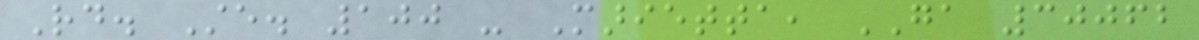Rd. Ste. 100 - Marietta, GA 30062
